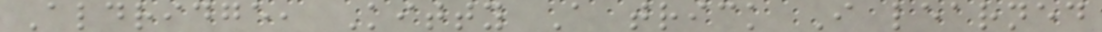Aldridge, Kitty A trick I learned
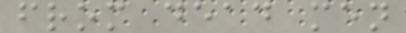from dead men
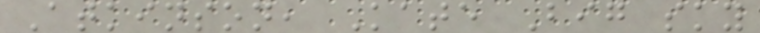Atkinson, Kate Big sky
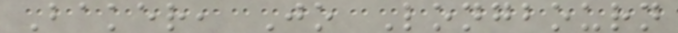Baker, Jo Longbourn
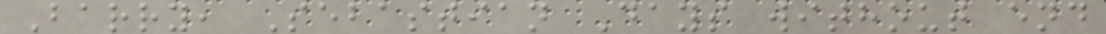Barry, Sebastian Days without end
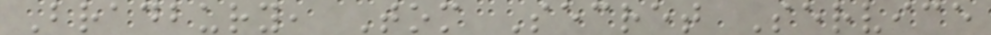Bradbury, Tom Secret Service
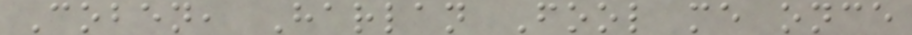Coben, Harlan Fool me once
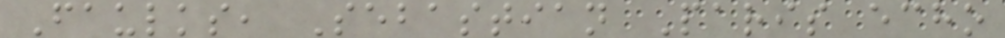Faulks, Sebastian Paris echo
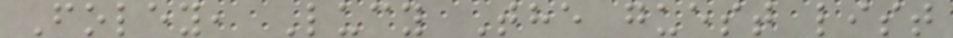Foley, Lucy The guest list
